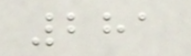281
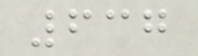637
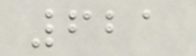621
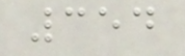354
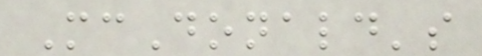McDonald's
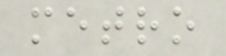metro
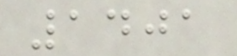1401
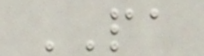PA
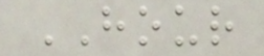HOUR
